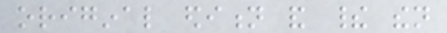original edition and their then
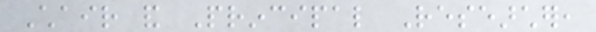Chair and Principal Researcher,
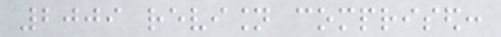2009 revision comprised:
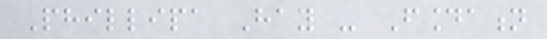Phillipa Hay - Foundation
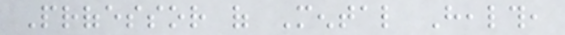Professor of Mental Health,
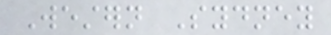Western Sydney
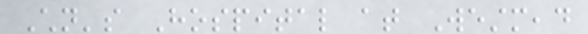Children's Hospital at Westmead
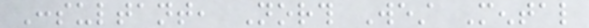Consultant, North West Mental
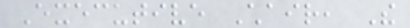Executive Chair, The
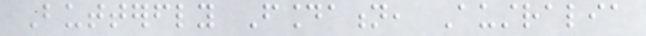Butterfly Foundation, Australia
